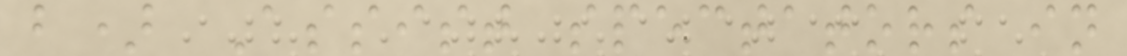b) Assist spectators in
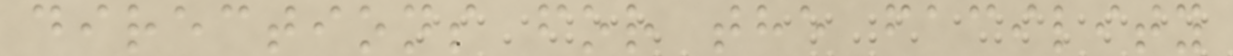directions for the facility
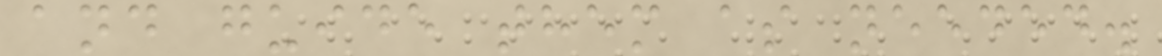and guide them as needed.
